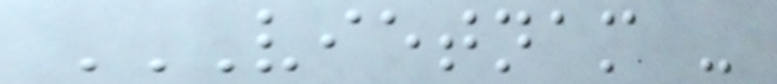VIETNAM -
